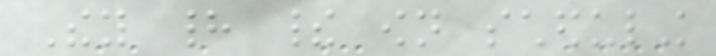They had their own scheduling
